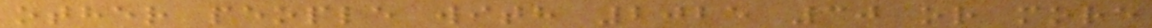other people with 2025 30 or more
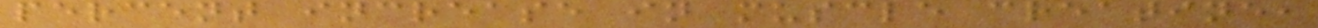percent increase in muscle creatine,
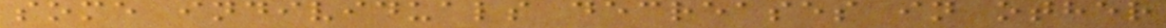some individuals decreases in other
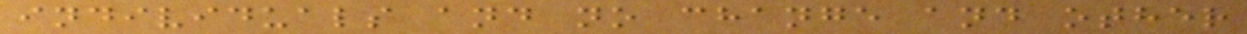individuals and no change and other
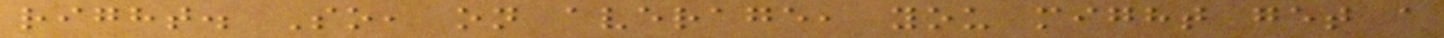right. So, on average, you might get a
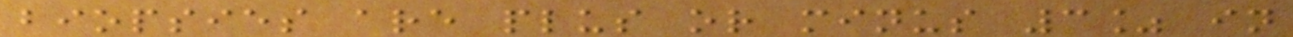biopsies are plus or minus 3% in
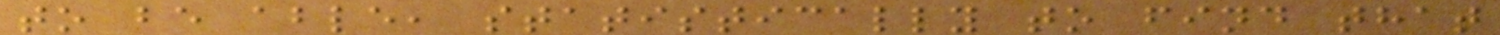to be able, statistically to find that
